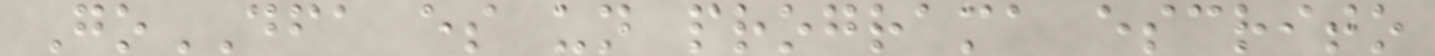GoDFA es un programa escrito
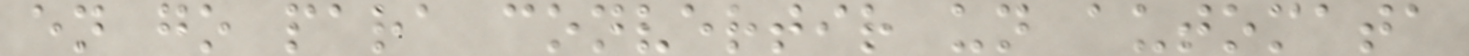en go para convertir un automata
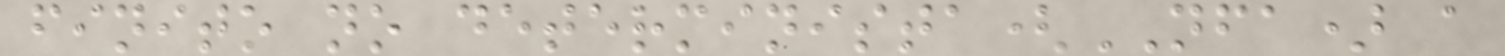finito no determinista(NFA) a
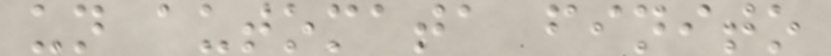un automata finito
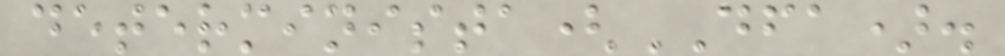determinista(DFA).
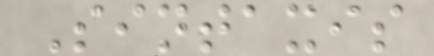Sintaxis
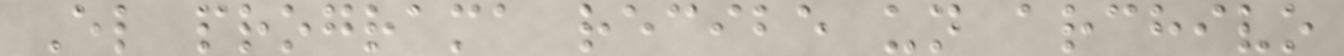El programa recibe un archivo
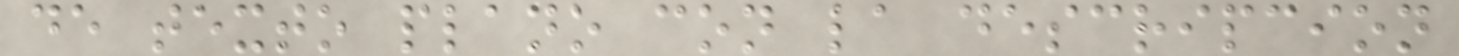de texto plano con la descripcion
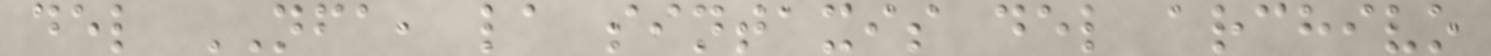del NFA, la sintaxis del archivo
